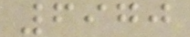6970
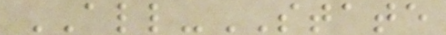ALL-STATE
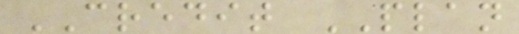CREDIT PLAN
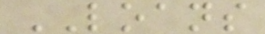LOANS
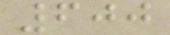600
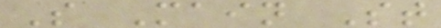S Main St
